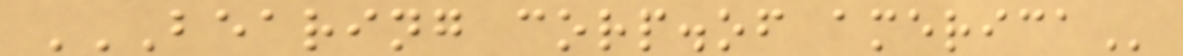BEARING CORP.OF AMERICA
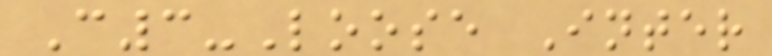C3-Loose Inter
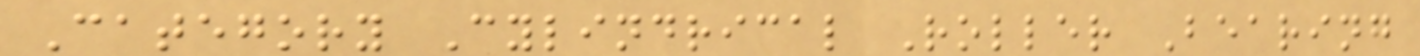Category Cylindrical Roller Bearing
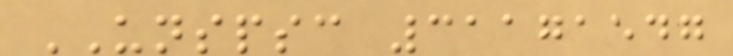UNSPSC 31171547
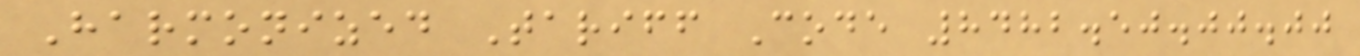Harmonized Tariff Code 8482.50.00.00
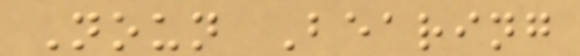Noun Bearing
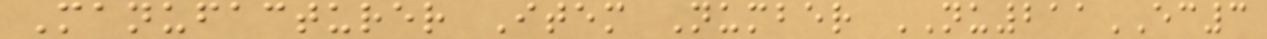Manufacturer Item Number NU211EC3
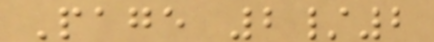Page 2/2
